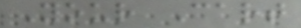Your Cart
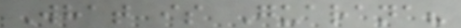What is Guarana?
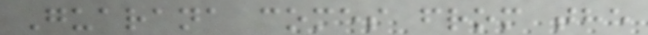Guarana comes from the
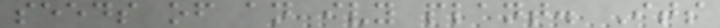seeds of an ivy plant. Its
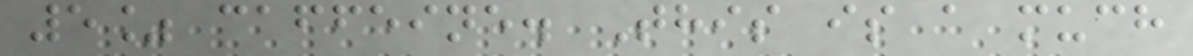5% caffeine. This is a much
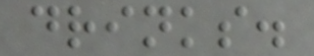drinks.
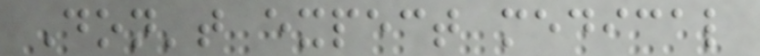Don't expect medical
